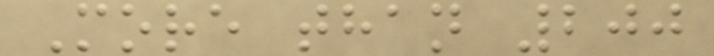More than 200
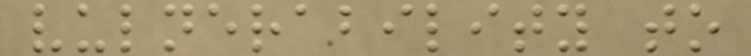vulnerability to
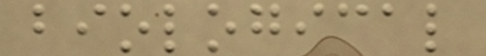biological
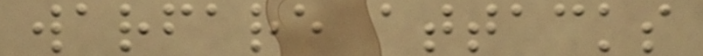warfare attacks
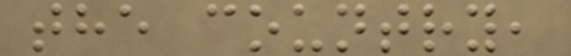the country,
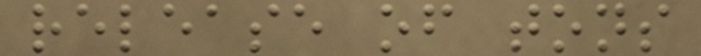release of tons
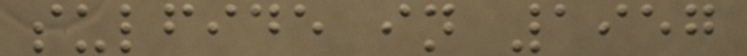sulfide in 1957
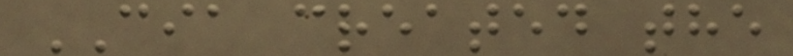CIA created the
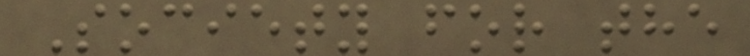Society for the
